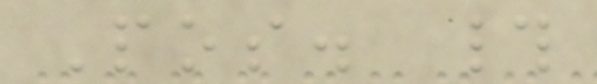Pos. #
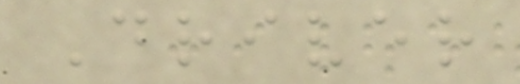Driver
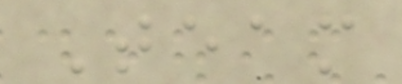Team
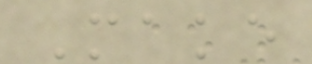Make
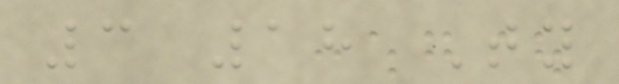3 18 Ty
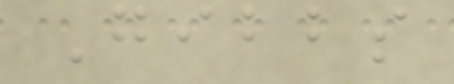Gibbs
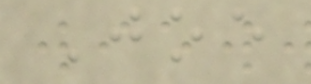Joe
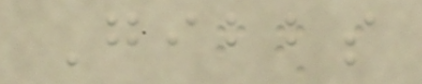Gibbs
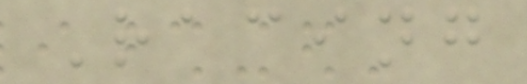Racing
